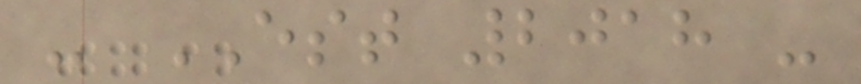- EST 2018 -
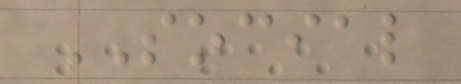SOCIAL
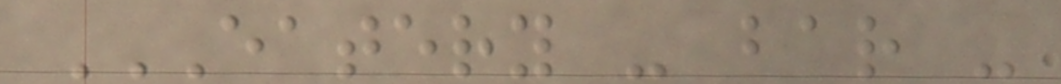EATERY - BAR -
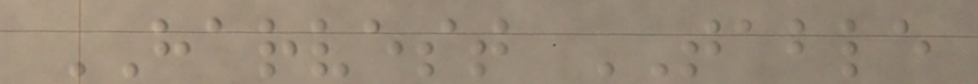HARVEST TABLE
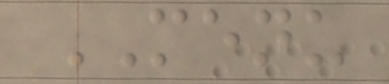MENU
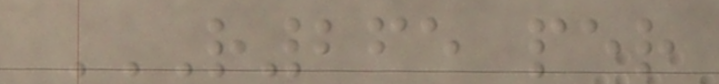R265 PER
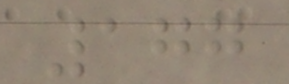177
